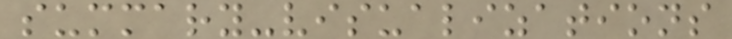summary-visualizations
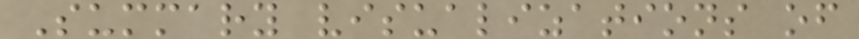Summary visualizations of
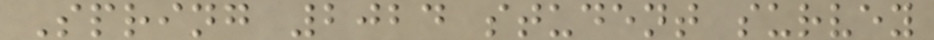Spring 2024 student survey
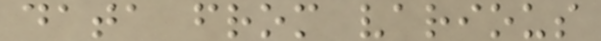data from various
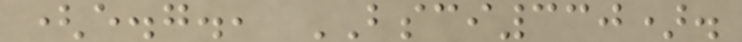(e.g., BSCI330).
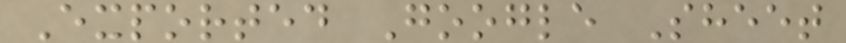Exported Google Sheet
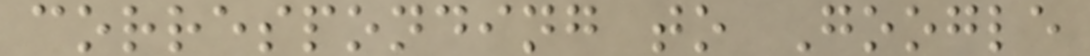corresponding to Google
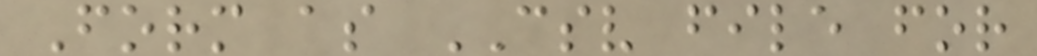Form as CSV file for
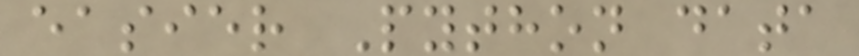easier Python data
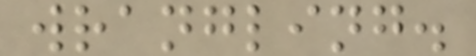wrangling.
